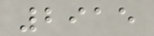2915
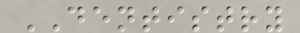DENTISTRY
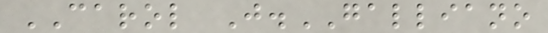CAROL J.GALLIANO
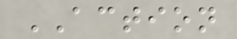ACTION
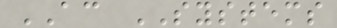AC SYSTEMS
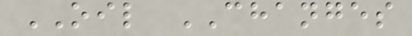OIL CHANGES
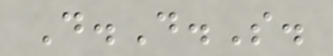D.D.S.
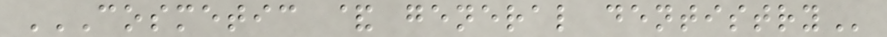COSMETIC & GENERAL DENTISTRY
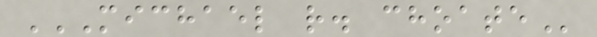MICHAEL R. CHOATE
